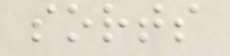sorts
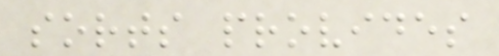sorts provides
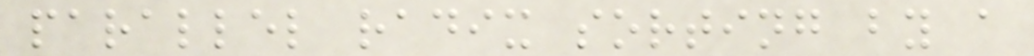parallel radix sorting by a
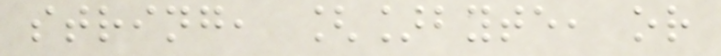string, []byte, or
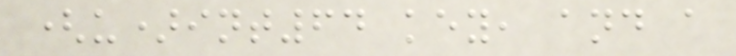(u)int64 key, and a
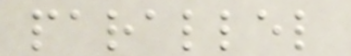parallel
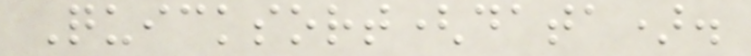Quicksort(data).
